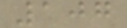107
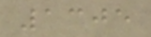1305
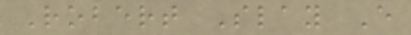Robert Slay E
